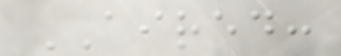AIRED:
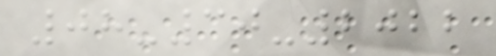08-30-2022
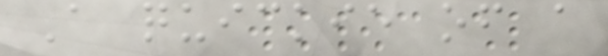A quickie of a
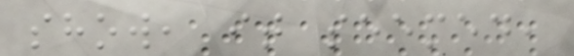show, it seemed,
